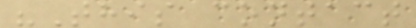"This contact
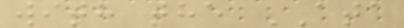with the ATA
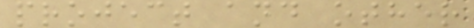project and other
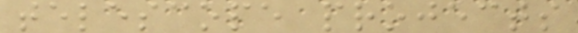telescope projects
